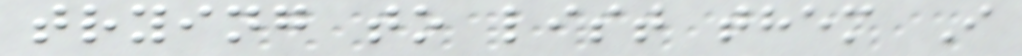trying to list them I
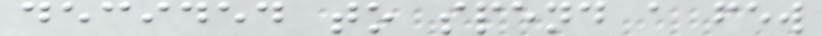decided to spend a few
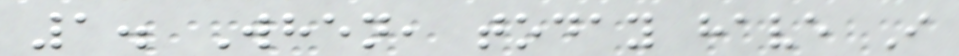1. When, today have I
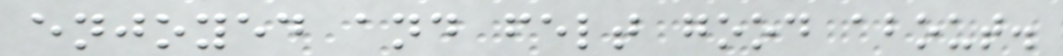enjoyed and felt good about.
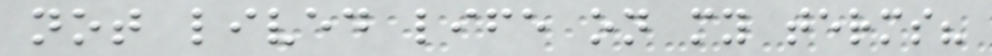not lived life on my terms?
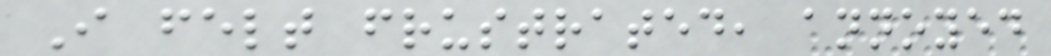I felt frustrated, annoyed
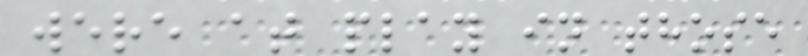were at play in those
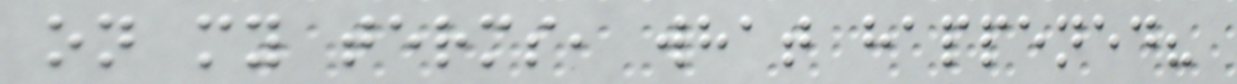on my terms, what happened?
